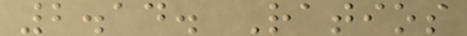2.14. Ratios
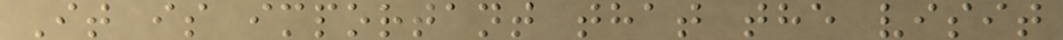It is important that the visit
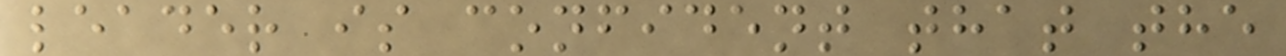leader is confident that the
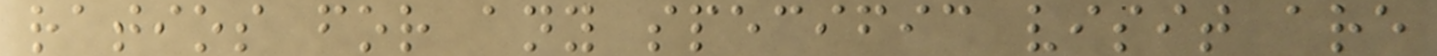ratios for any specific visit are
